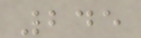245
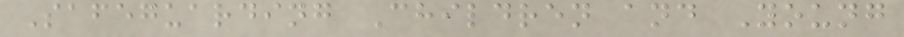Safeguarding Children and Young
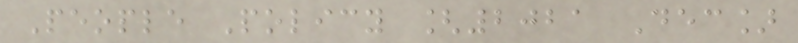People Policy [2021 Dec]
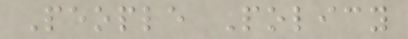People Policy
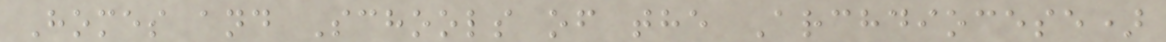Homes and Schools of the Archdiocese)
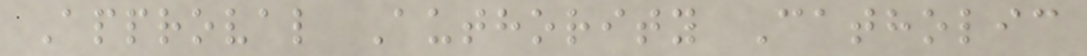Approval Authority Catholic
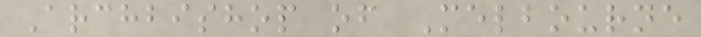Archbishop of Melbourne
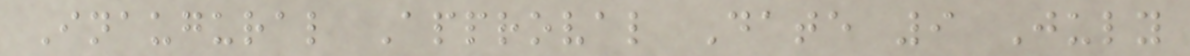Inaugural Approval Date 9 July
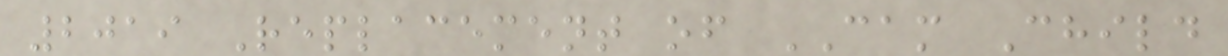2019 Replacement of CAM Child
